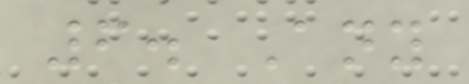6. Any
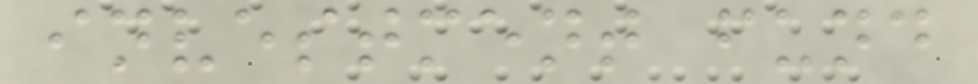investment fund
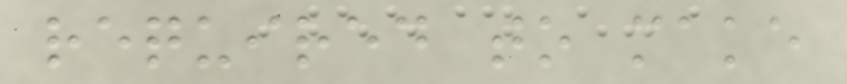required to make
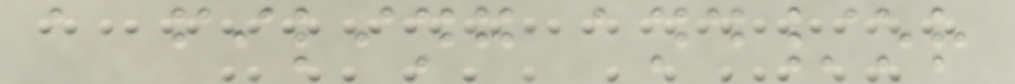a filing and/or
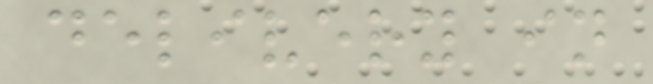delivery in
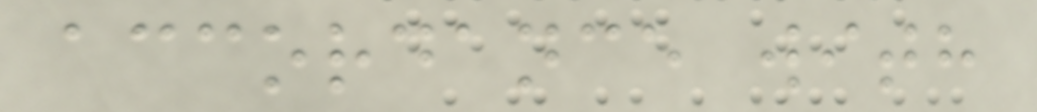accordance with
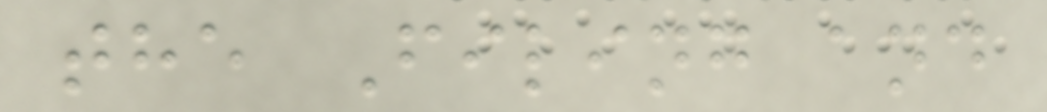the Filing and
